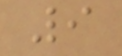9
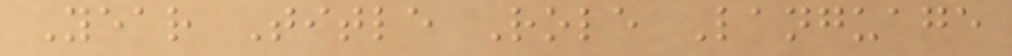Year Title Role Language
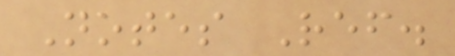Notes Ref.
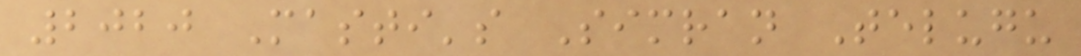2020 Masti's Simran Telugu
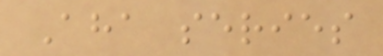Aha series
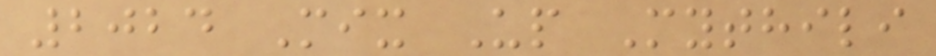2024 Mix Up Mythili
